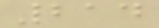214
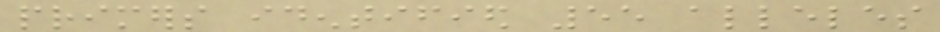primers identified 55 alleles
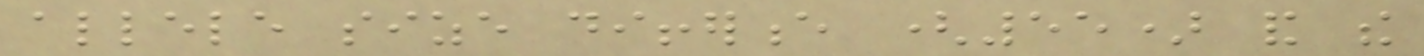allele size difference (55) and the
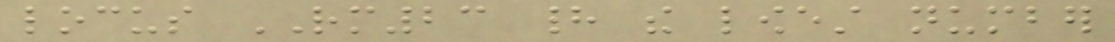locus RM23 had the lowest number
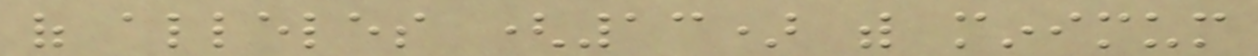of alleles (13) with minimum
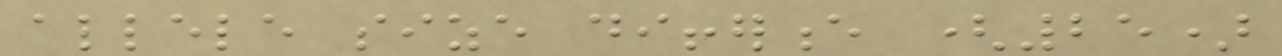allele size difference (25)
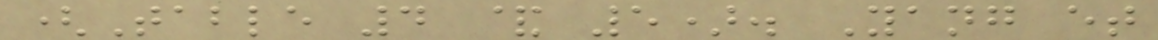(Table 4 & 5). Yang et
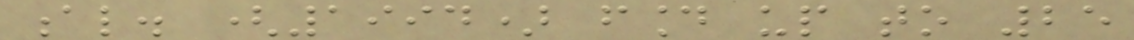al. (1994) found up to 25
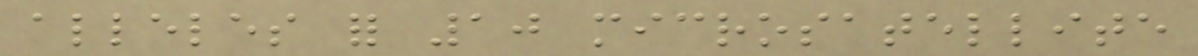alleles for 10 microsatellite
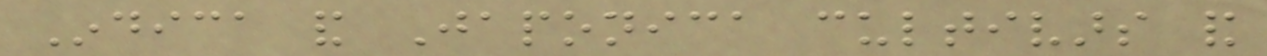Indica and Japonica cultivars and
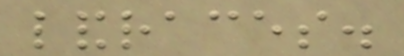landraces.
